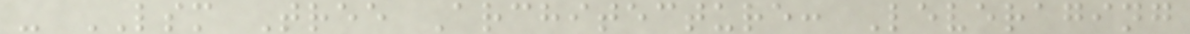- LSM Tree Architecture: Leveraging
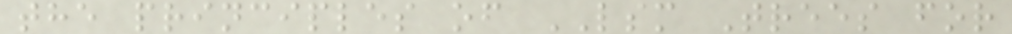the principles of LSM Trees for
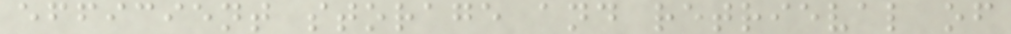efficient storage and retrieval of
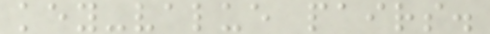key-value pairs.
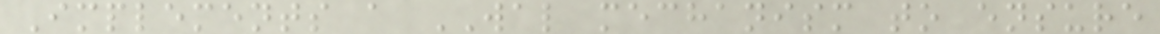Implements a WAL mechanism to ensure
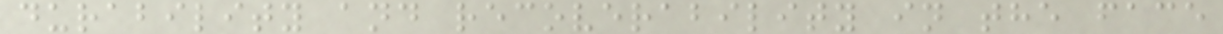durability and recoverability in the face
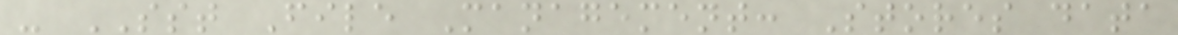- SST File Management: Stores data
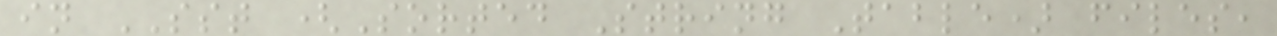in SST (Sorted String Table) files,
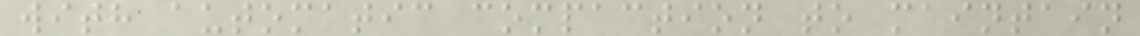with automatic compaction to maintain
